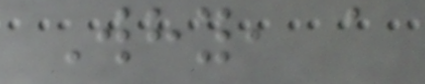Why, a
